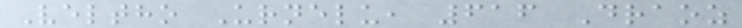Veltho Urnelu, 616 Draoz
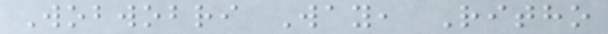Wobwobri Way, Ritho
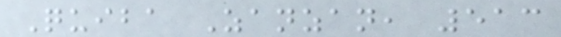Quiba Zanzan, 513
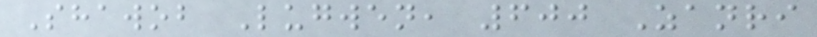Shawob Lugwen, 600 Zanri
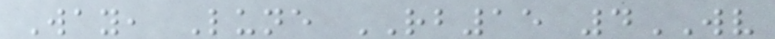Way, Lune RB15 4WV
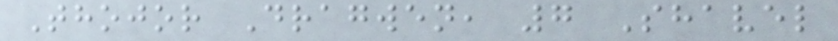Thojor Dragwen, 7 Shavel
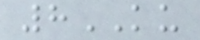8KU
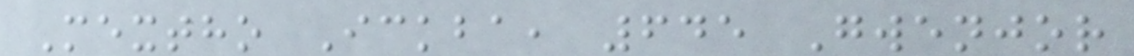Mextho Ickba, 645 Gwenjor
